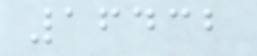16432
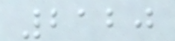2120
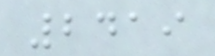2419
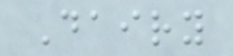Dairy
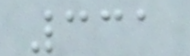331
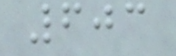603
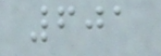601
